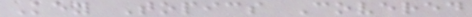Key Topics Covered
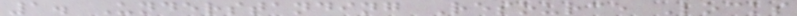1. Understanding Resource Locks
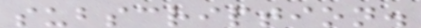subscription.
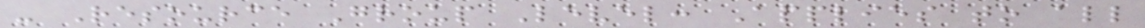- Resource Group Level: Applies to all
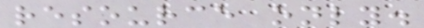resource only.
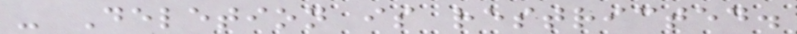- Deletion is restricted.
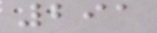291
